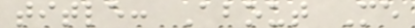title: About Me
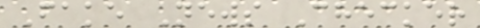Fake News Checker
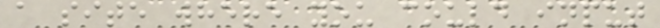a site where you could input
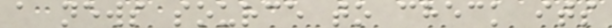a news source to check its
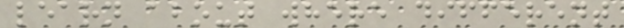learn about where different
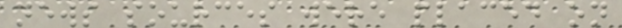news sources were placed on
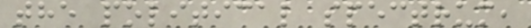the political spectrum,
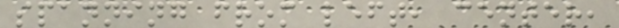spanning from left, center,
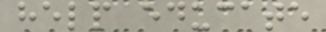help educate
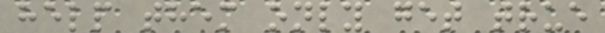help them only get true
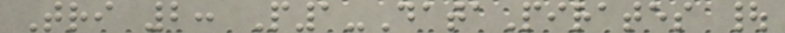Tri 2: P1-DataPirates |
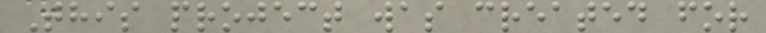This project was created for
